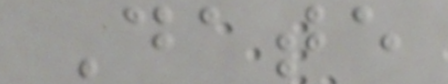Date
